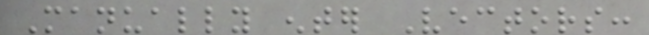Manually enter Vectors:
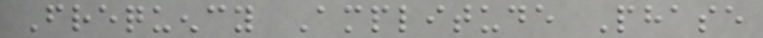Frequency Amplitude Phase
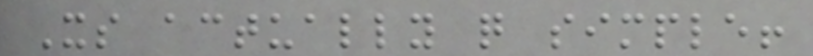Its actually quite simple!
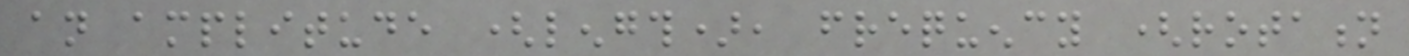an amplitude (length), frequency (rotation
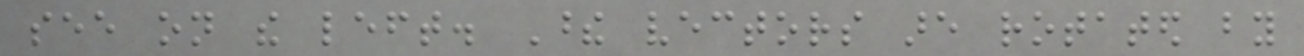see on the left. These vectors are rotated by
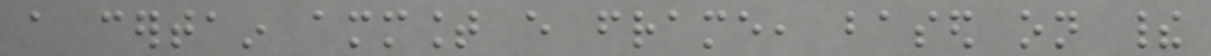a certain ammount every frame, based on their
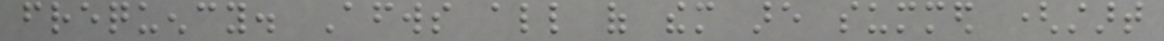frequency. Afterwards all of them are summed (start
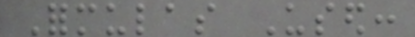Formulas Used:
